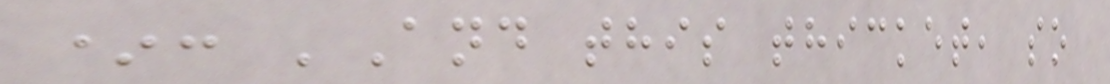*: 'And this thicket, so
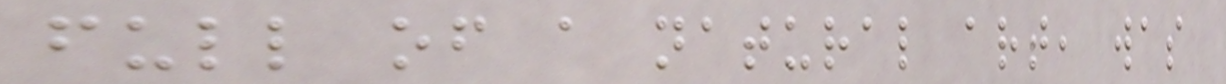full of a natural art, was
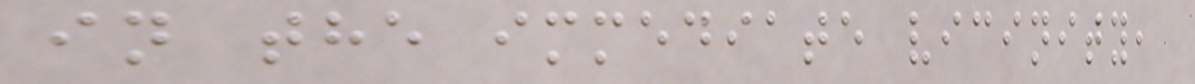in the immediate vicinity,
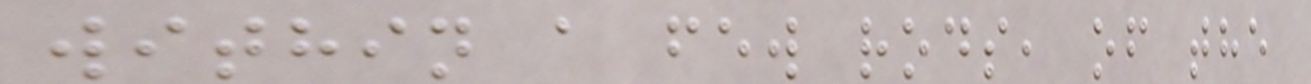within a few rods, of the
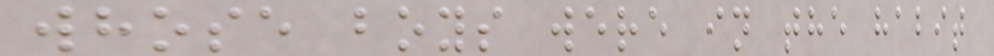whose boys were in the habit
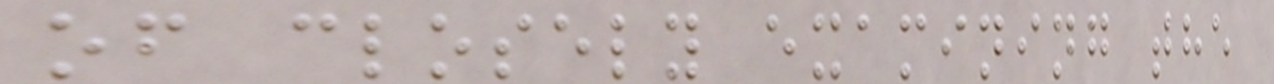of closely examining the
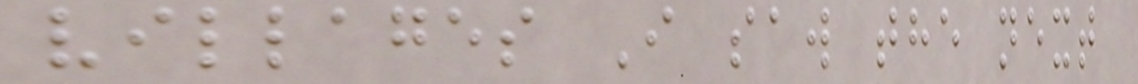villages I saw the next
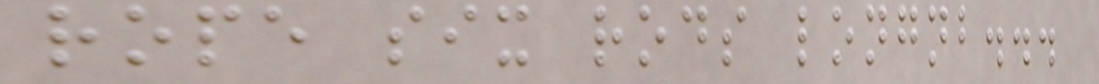rope six rods longnb...
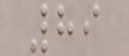89
